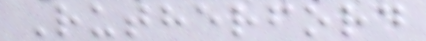Rutherford
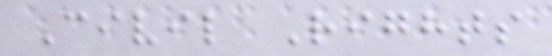Civil Rights
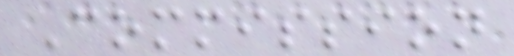Commission
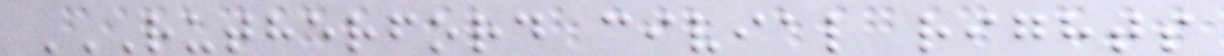RUTHERFORD CIVIAL RIGHTS
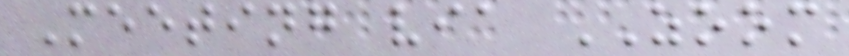Meeting via ZOOM
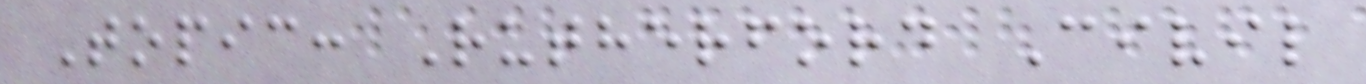Topic: Rutherford Civil
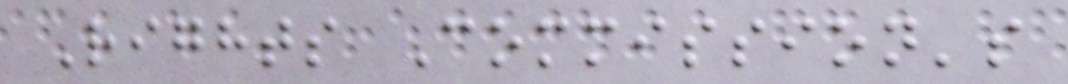Rights Commission's
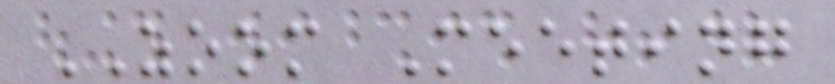ZOOM Meeting
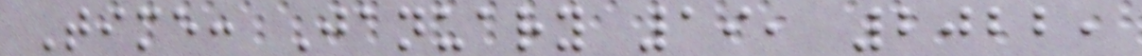Time: January 19, 2022,
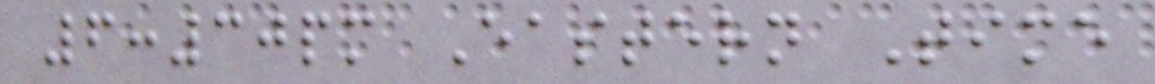6:30pm Eastern Time
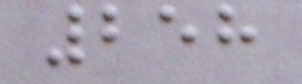258
